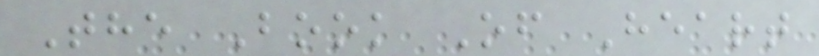The Book Of Heart
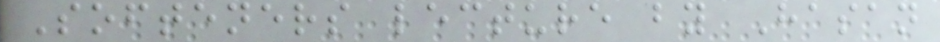Softeners lecture by Hasan
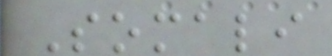Somali
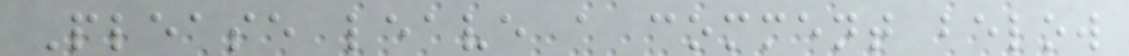Please leave a comment below
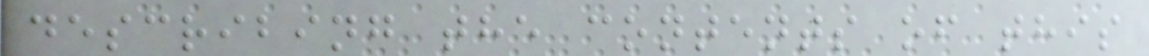describing the contents of this
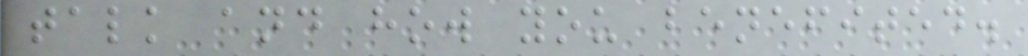talk and how you benefited.
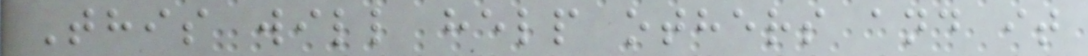This will help others and it
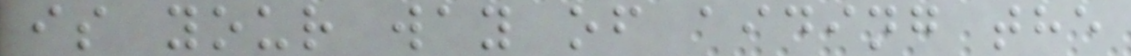is your way of aiding the
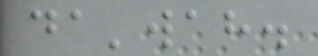da'wah.
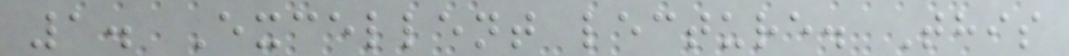1. Excellent lecture. This
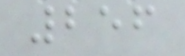256
